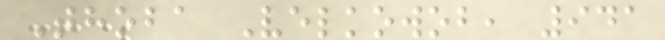Thoba Velkowob, 941
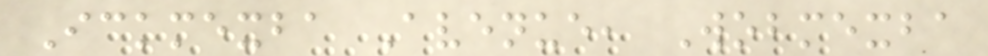Ickmexba Avenue, Wobmexba
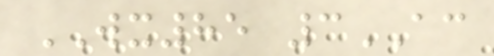WX85 3AC
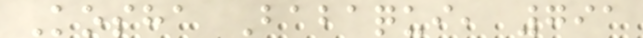Kosha Babaqui, 791
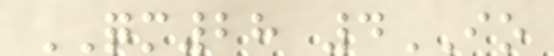QM28 4IO
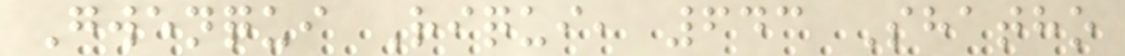Gwenqui Riqui, 643 Shatho
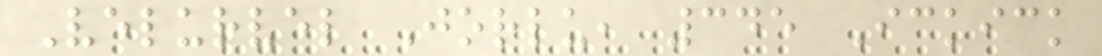Velurvel Jorlu, 345 Ickick
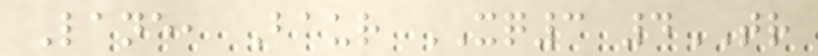Lane, Baur XQ3 4TR
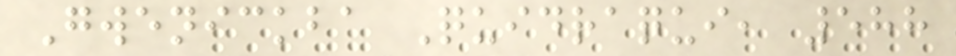Gwenickba Quidraqui, 588
